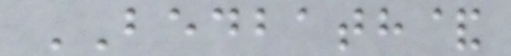BEDBATH&
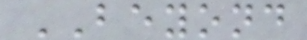BEYOND
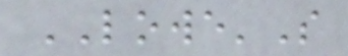LOWE'S
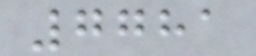7781
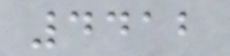4412
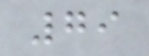79
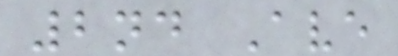2nd Ave
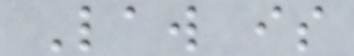Law is
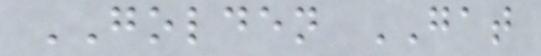GOLDEN GAT
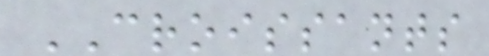CROISSANTS
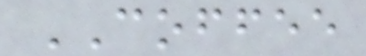COFFEE
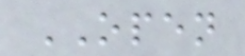OPEN
